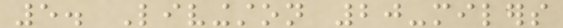5. Livingston 20-milers
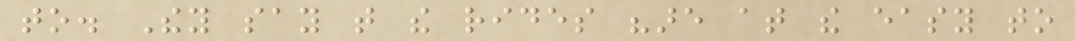to. They say that the rides "are at the easy to
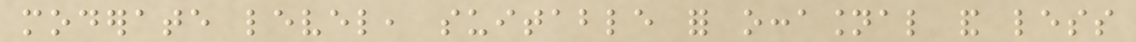moderate level, suitable for occasional and less
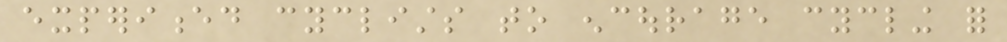experienced cyclists to encourage cycling for
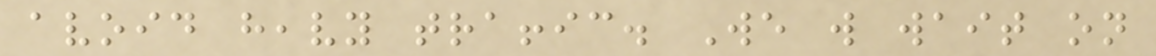avoid heavy traffic. We will wait on
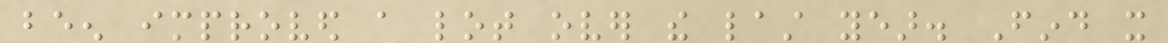been improved a lot over the last year. Find it
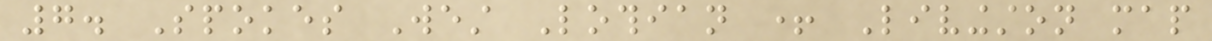7. Spokes West Lothian + Livingston map
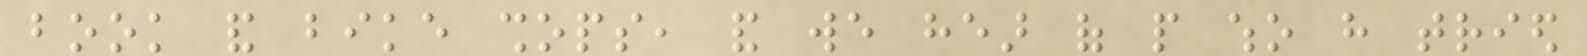book and bike shops, and we hear of people who have tried
